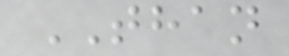THAN
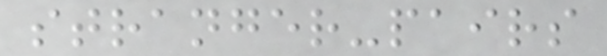stranger-pairs
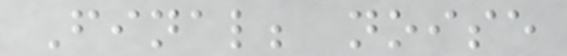Final; noise
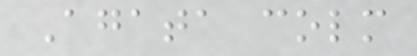Agata colm
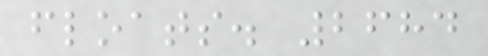floats. 2684
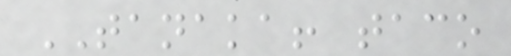TANAKA! taco
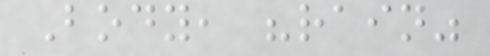Body, "rain"
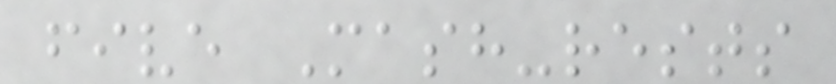five Mash-rests
